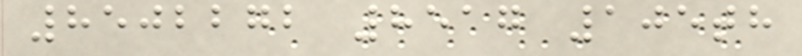8502272 8517 105th
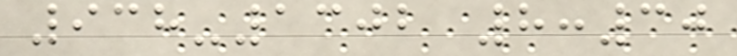938-1302 8:30
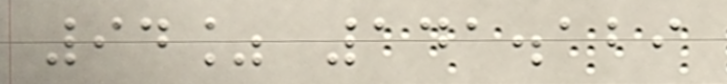94% 141.129
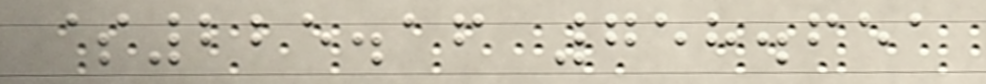$225.16 758.651
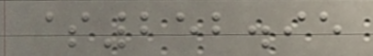$252.95
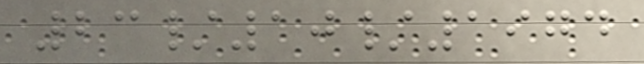23/10/1974
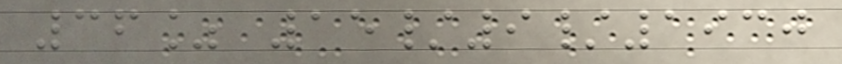36% 15/9/1930
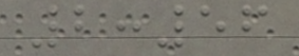2:56
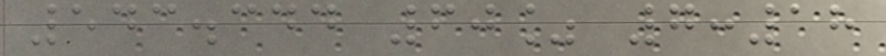543.344 60% 7:18
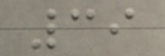39
